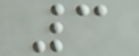3
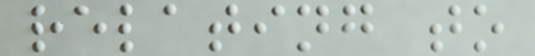relating to
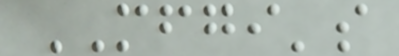MFGI's
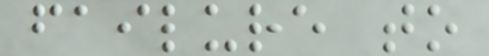failure to
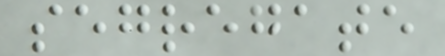segregate
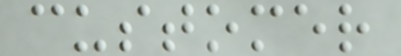customer
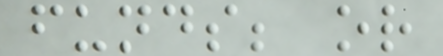funds; or
